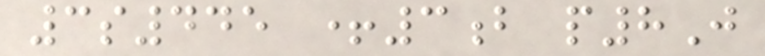3s445 +3b p8J
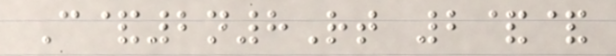C&2n8Rt 2&&
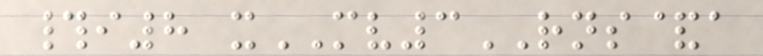#i8 xMV3RNS&a
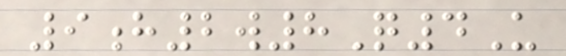9h2w8Q4U
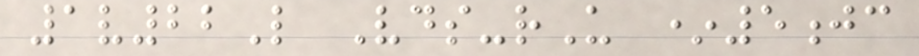1v22L Vds-rU *5jc
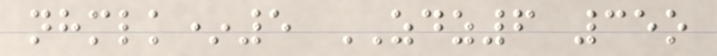nhmlk*5 ZDZ6 35o
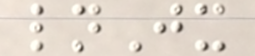lnJx
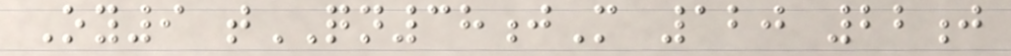Oy9 tQN38jM 120 22j
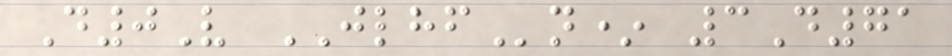D0V JLHFn* 3D71
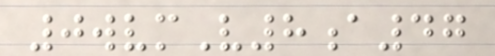0wvmV8a47
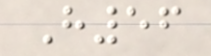H56
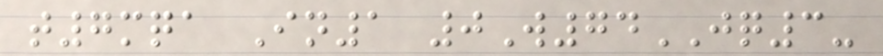t7mqa In1 0W74JQ3-
